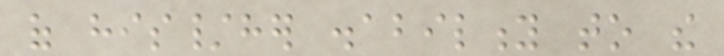of his/her disability to the
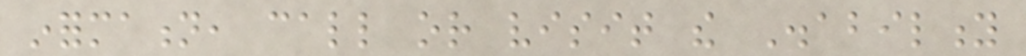information, call or visit the Disability
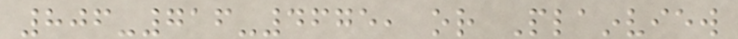806-716-4675, or Plainview
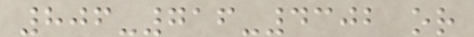806-716-4302 or
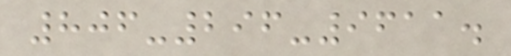806-296-9611.
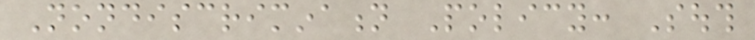Nondiscrimination Policy: South
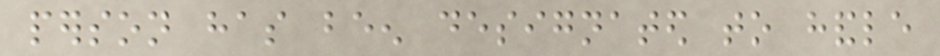person has been designated to handle
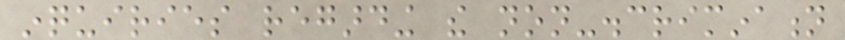inquiries regarding the non-discrimination
